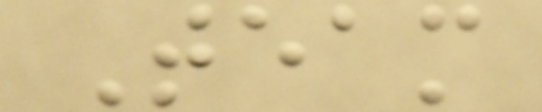Team
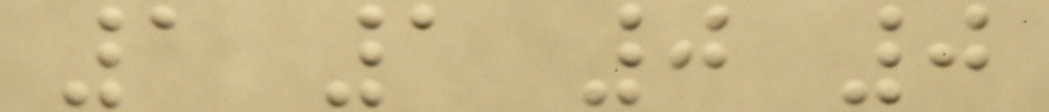1 1 0 0
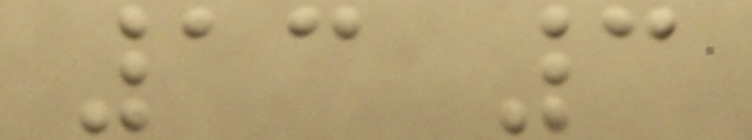13 3
